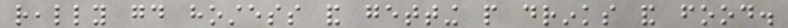really good hostess and getting people drinks and food.
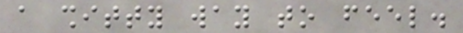a shitty way to feel.
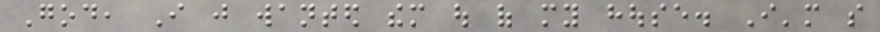God, I just wanted them out of my house. I'm so
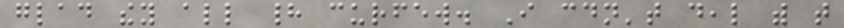glad they all had curfew. I couldn't deal with that
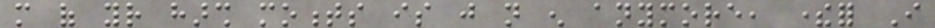more of your harsh moments is just not enough anymore, therefor I
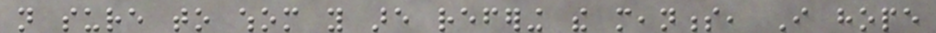not sure to whom you are refering the meanness, I hope
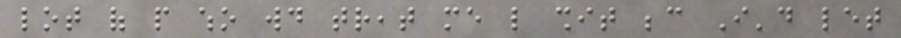lot of people who would treat me like shit because I'd let
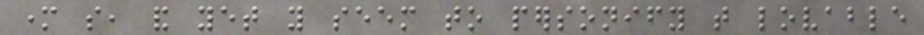mother so, and yet you seem to personify that lovable
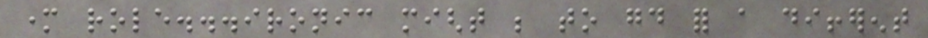mother role...ironic might be to good for a different
